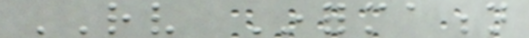RV Information
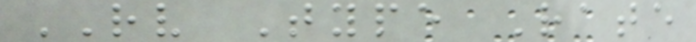RV Type Rate
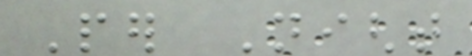Per Night
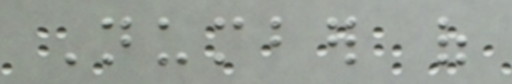Number of
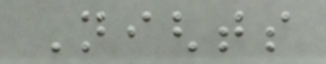Nights
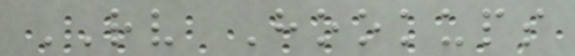RV Hookups
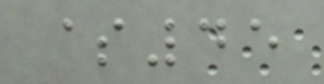$45
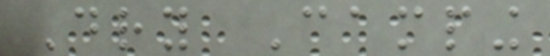Dry Camping
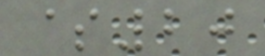$20
